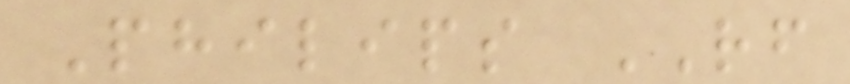Philips RF
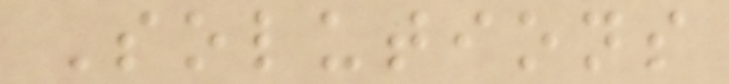Solutions
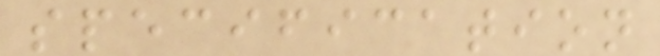specification
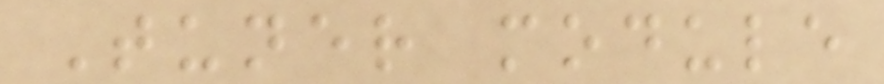Tuner module
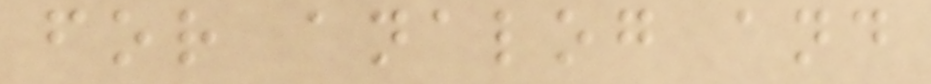for analog and
